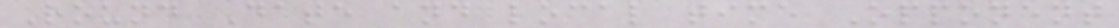Round Date and local time Opponent
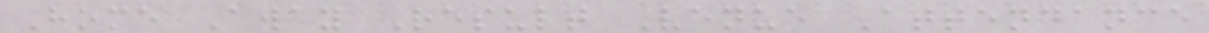Home Away Result Venue Attendance
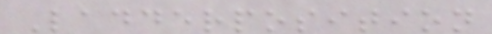Ladderposition
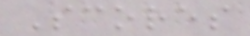Scores
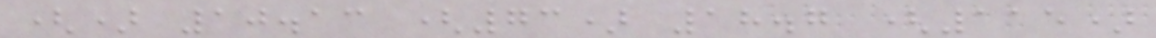() 10.13 (73) 18.7 (115)
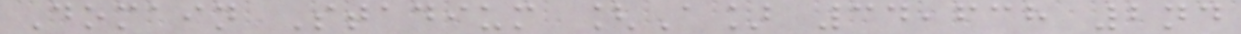Domain Stadium [A] 34,638 2nd
